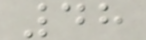48
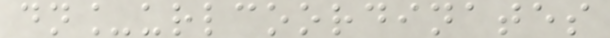dn_urlcoordinates
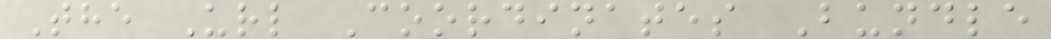The Url Coordinates Bundle
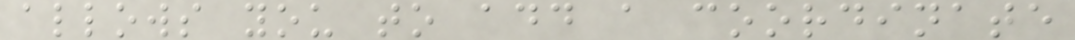allows you to add a coordinate
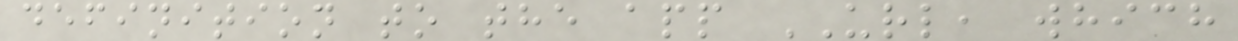definition to the app URL, which
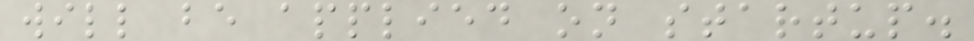will be applied on startup.
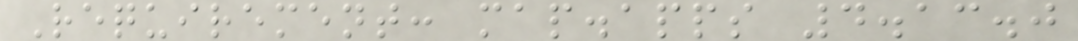Requirement: map.apps 4.13.0
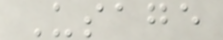Usage
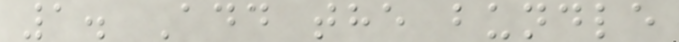1. Add the bundle
